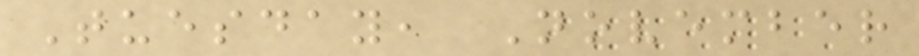Tuesday, November
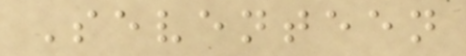Seventeen
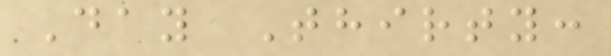Day Thirty:
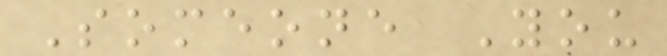Someone You
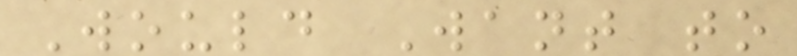Would Want to
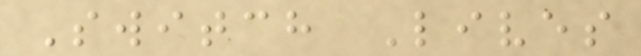Switch Lives
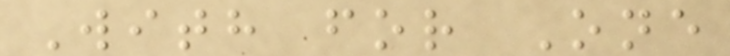With for One
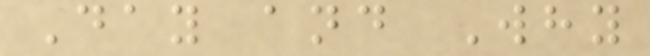Day and Why
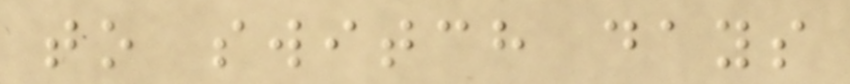to switch days
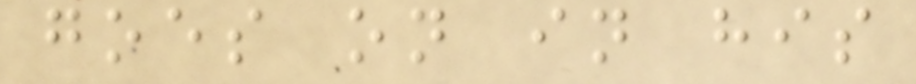goes on in his
